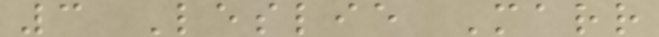3 Leslie Marr
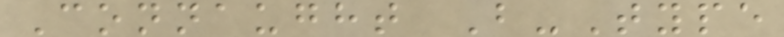Connaught B-Type
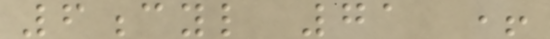6cyl 71 +
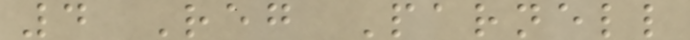4 Reg Parnell
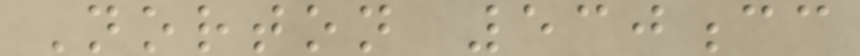Norton 530cc
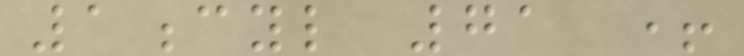1cyl 71 +
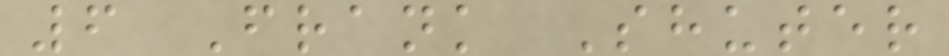6 Frank Shuter
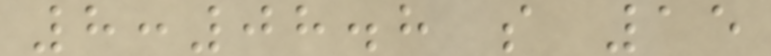8:08.8 s 15
